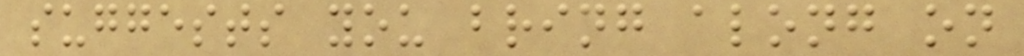suggests you bring along on
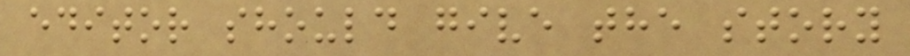editor should give the story
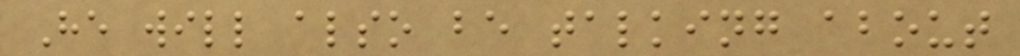He will also be talking about
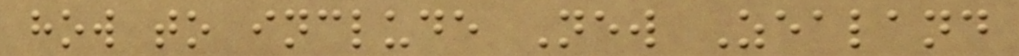how to include New Zealand
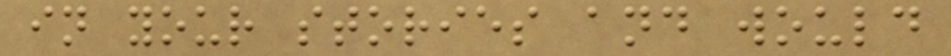in your stories and would
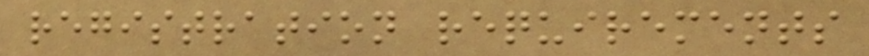registration requirements
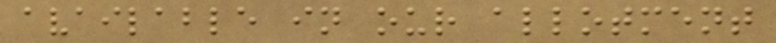available in our allotment
